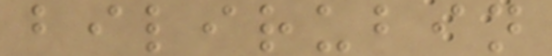bilirubin
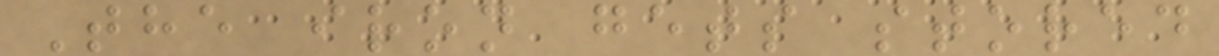The iron gets stored
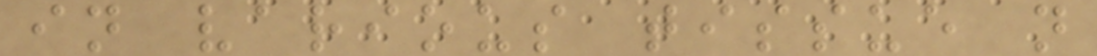in various tissue n
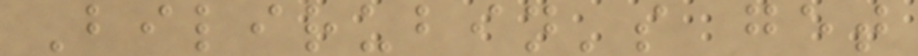Bilirubin's get
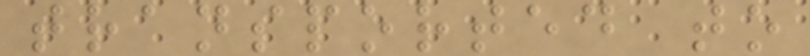transported to
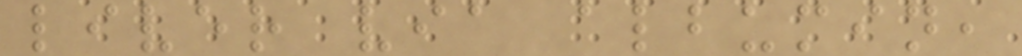liver via albumin,
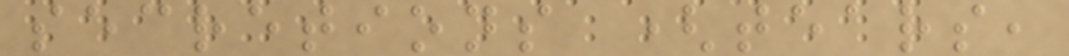secretions (tears,
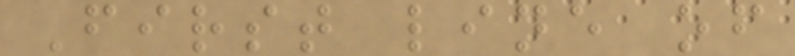First line of
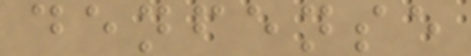denfense
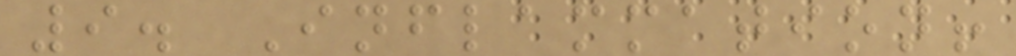9. Inflammation!
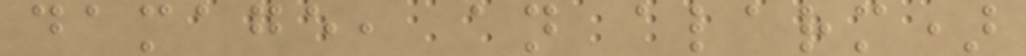damage, an alarm)
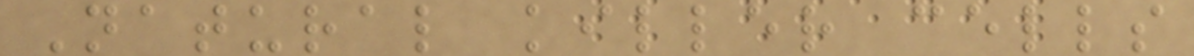Natural killer cells
